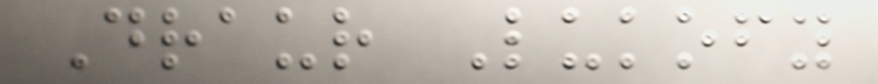Draur Lukofy
